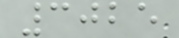3025
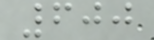600
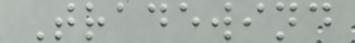Tradewind
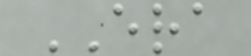ERA
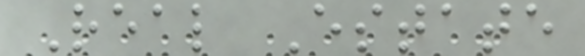Real Estate
